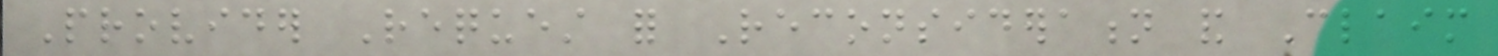Provider Request for Reconsideration and Claim
